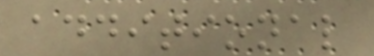additional
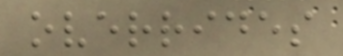overrides
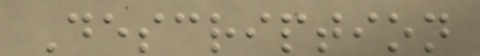Description
